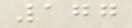177
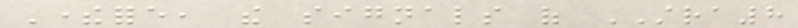Therefore, the signals of STRA8
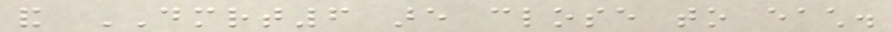and DMRT6 are close to each.
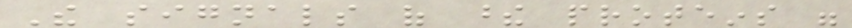The signals of these proteins were
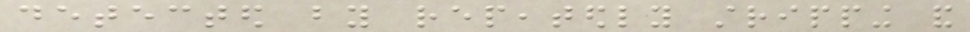detected by repeatedly stripping and
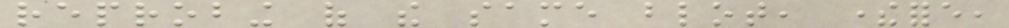reprobing of the same blot, therefore,
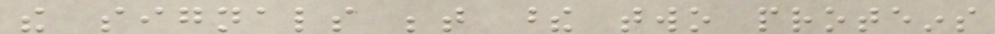the signals between these two proteins
